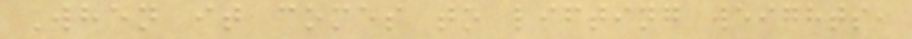When it comes to lifting weights,
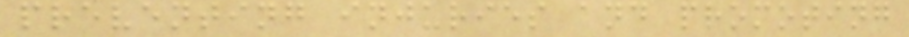preventing injuries and promoting
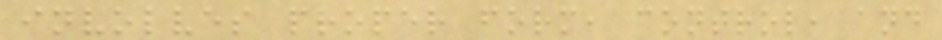involves proper form, control, and
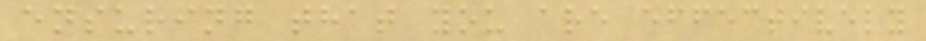ensuring that you are effectively
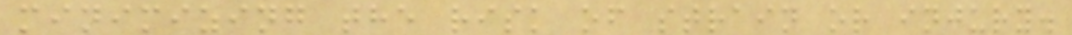minimizing the risk of strain or injury.
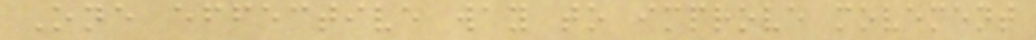One effective way to improve movement
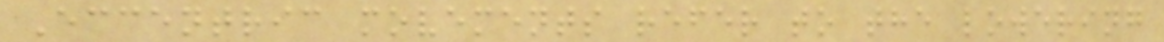Eccentric movements refer to the lowering
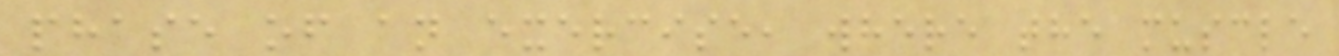phase of an exercise, where the muscle
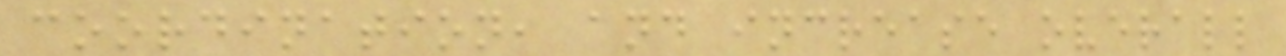coordination, and increase overall
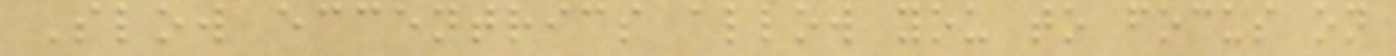Slow eccentrics allow you to focus on
